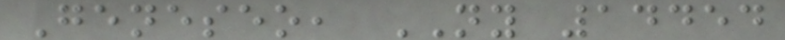Geneseo, NY 14454
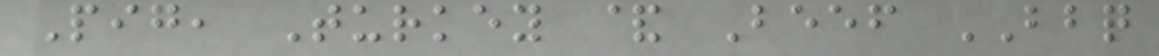Pig, Turkey & Beef BBQ
